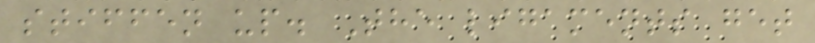stiffen up. The ligaments get
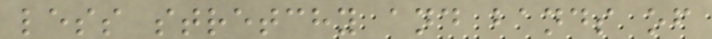less stretchy and bands of
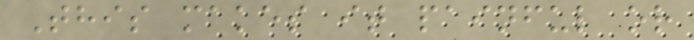This makes it painful or
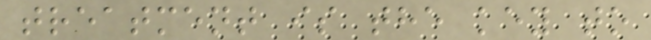treatment is the key to
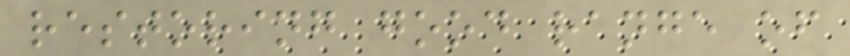restoring good range of
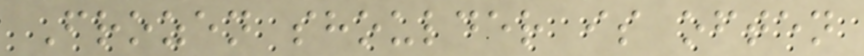Frozen shoulder is often
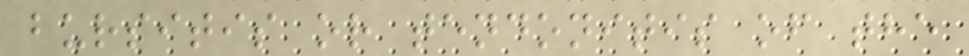bursitis or tendonitis of the
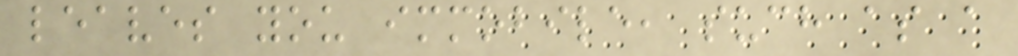leaves you immobile, such as a
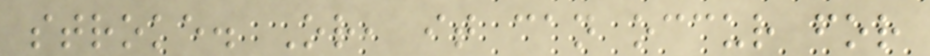stroke. Or, it can occur for
